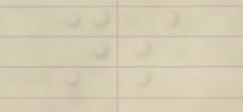ns
